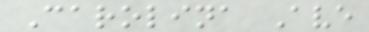Carolina Ave
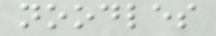noodles
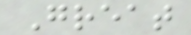Great
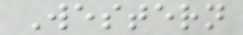Western
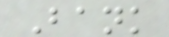Bank
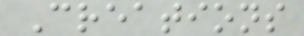Creations
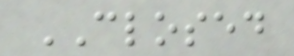CLOSED
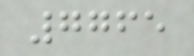7765
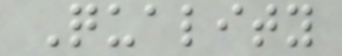Quality
